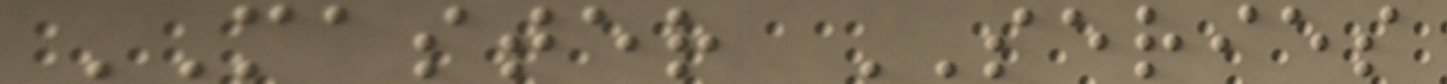MASTER SERIES
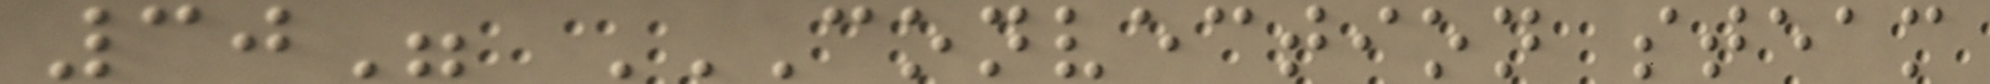30" CONVECTION STEAM
